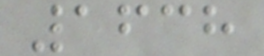1638
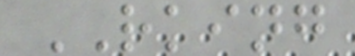RKING
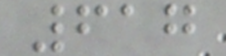617
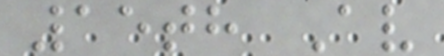15th Av
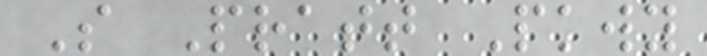S Pratt Pkwy
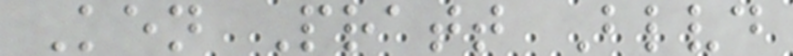Ken Pratt Blvd
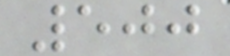500
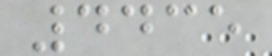4435
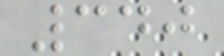340
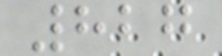827
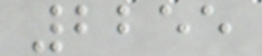2255
